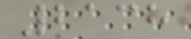2138
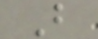B
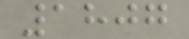1807
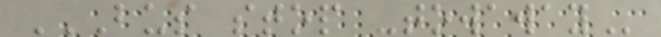BUS STOP -TOWAWAY
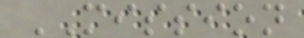MISSION
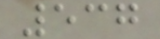537
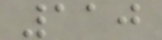110
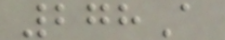278A
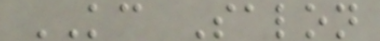KC Salon
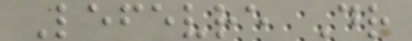Lefevre Dr
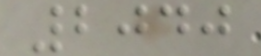2040
